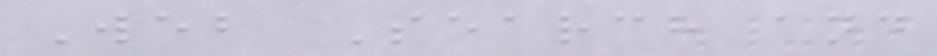Web Search and
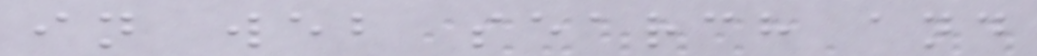in web search and
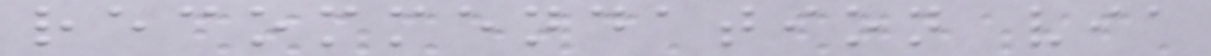recommendation via
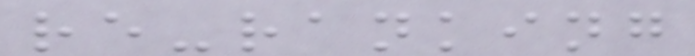re-ranking
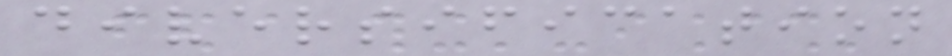diversification
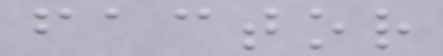factor
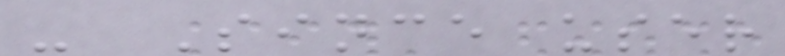- Since user
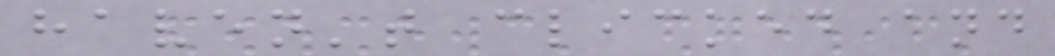haven't clicked and
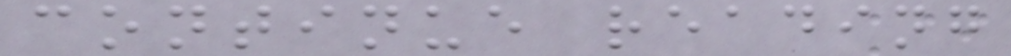continue reading
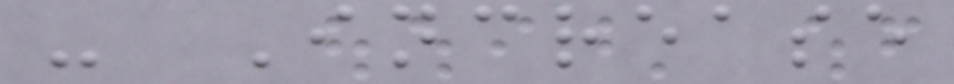- Increase
